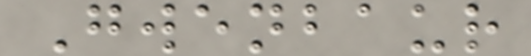Gwenbaur
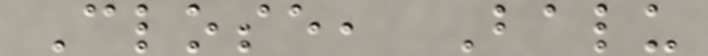Close, Balu
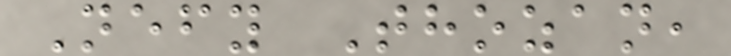Nefy Thozan,
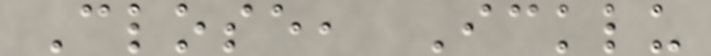Close, Icklu
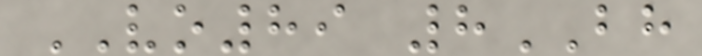VO89 8BH
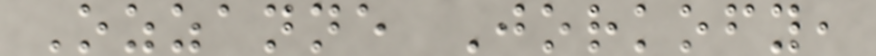Ozzanne Jorkofy,
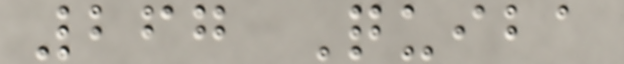267 Quiba
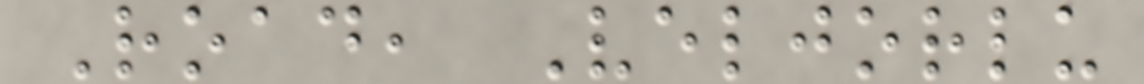Road, Veljorlu
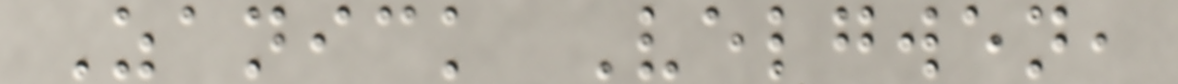Zanick Velgwen,
